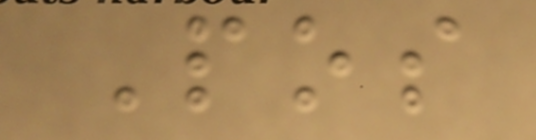Pos
